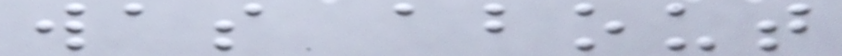was about
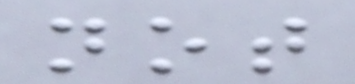not
